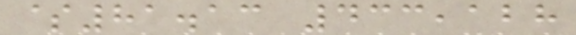$81.13 433,128
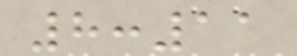8:11
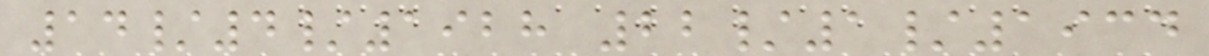14/4/1928 22/1/1934
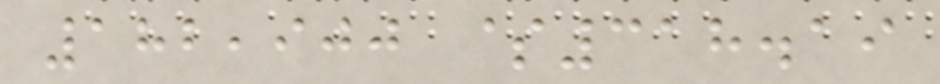182,900 $318.19
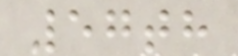57th
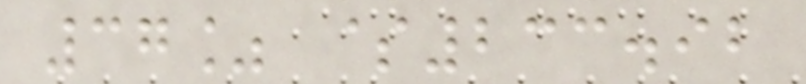37% $233.92
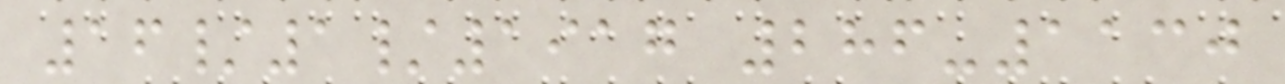16/1/1917 286-1130
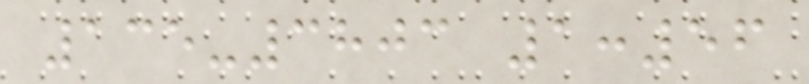135-3803 1:56
